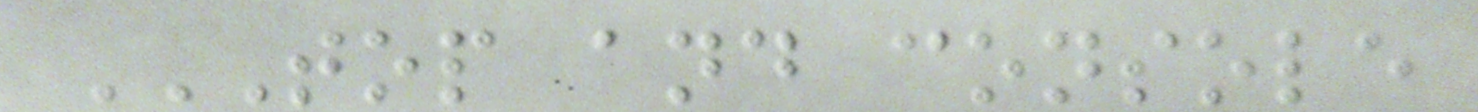TOP AND CONSOLE
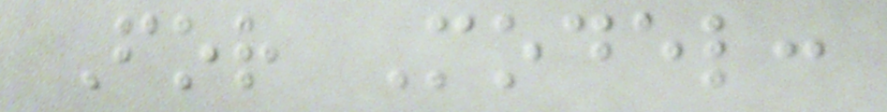For Model:
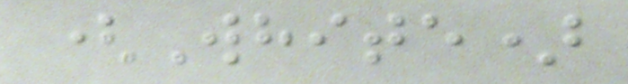(White)
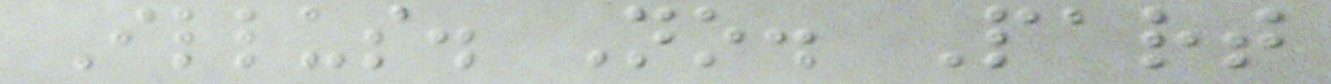Illus. No. Part
